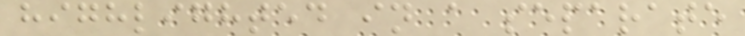highlighted in a separate
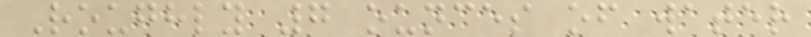Roughly 7 ounces of water
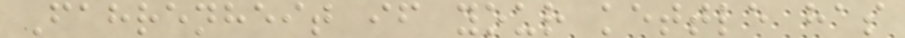Fahrenheit if your kettle has
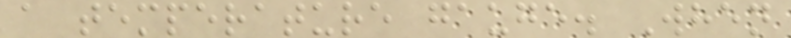a temperature gauge. When
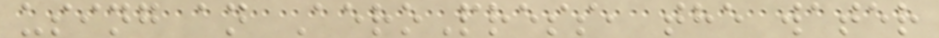using an AeroPress, the water
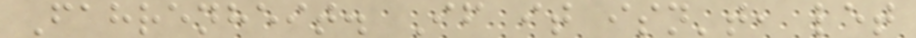Fahrenheit. If it isn't, let
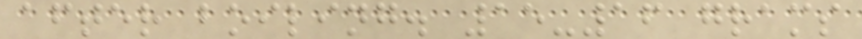after boiling. 15-16 grams
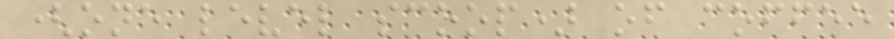(one level scoop) of coffee
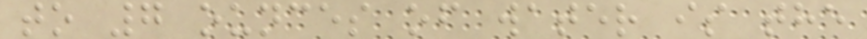to 7 ounces of water is the
